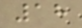18
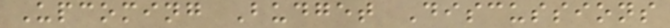Upcoming Budget Discussions
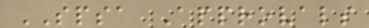SPSA Approvals
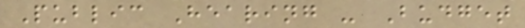Public Hearing - Budget
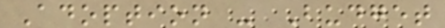Adoption - Budget
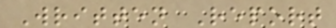Written Report
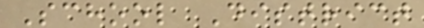School District
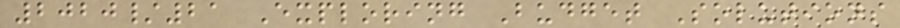2020/21 Exploring Budget Solutions
